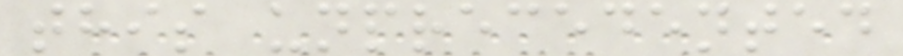this unprecedented
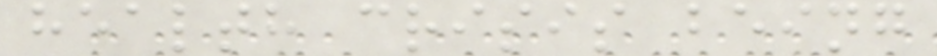health crisis being
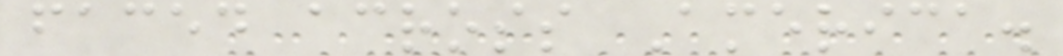faced across America.
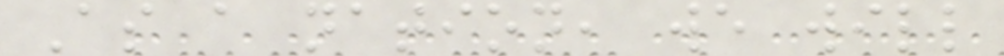As a nation, we will
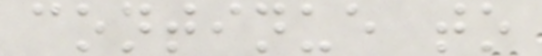continue to
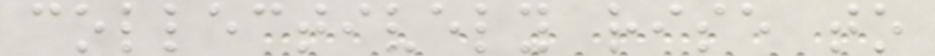collectively rise to
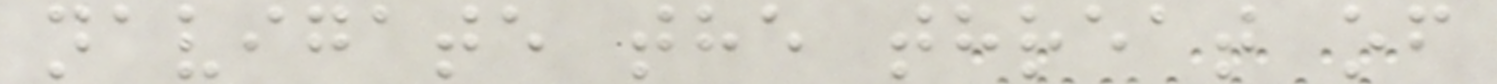navigate the threat of
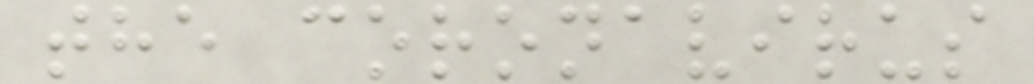the coronavirus
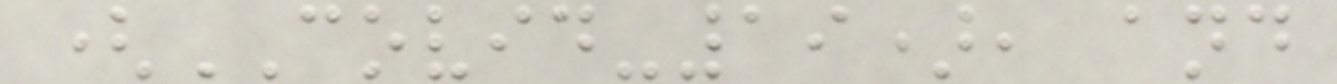(COVID-19), and
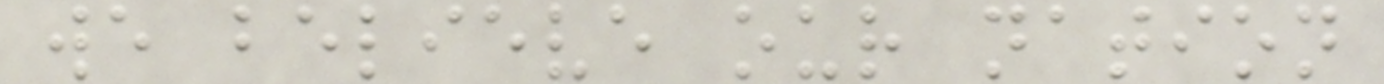we believe our nation
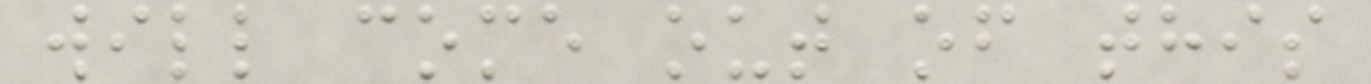will come out of this
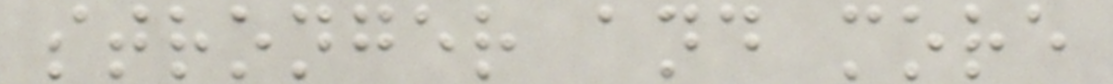stronger and more
